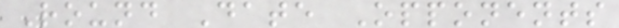Round Date Opponents
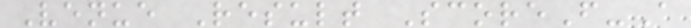Venue Result ScoreF-A
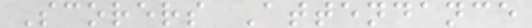Scorers Attendance
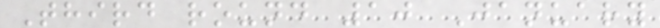Third round 10 January
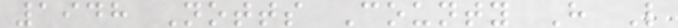1948 Notts County H L
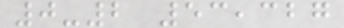0-2 53,327
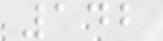142
